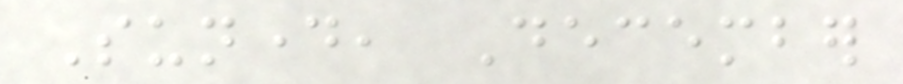Sunday, December
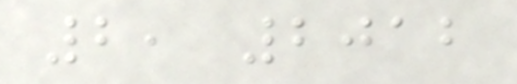2, 2012
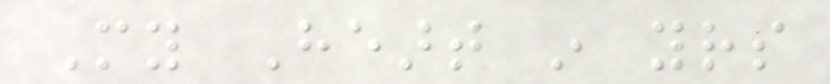My Heart in yours
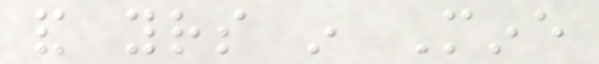and yours in Mine
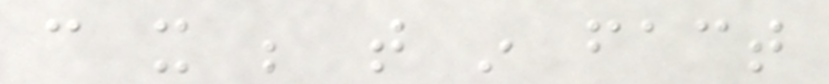can it be that in fact
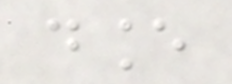dance
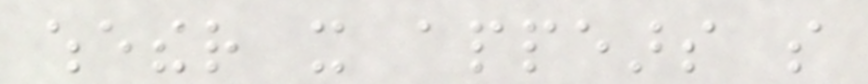whether it appears so
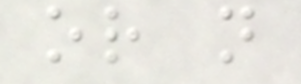or not
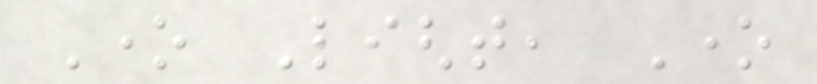One Light, One
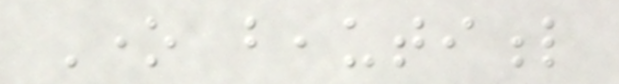One beautiful
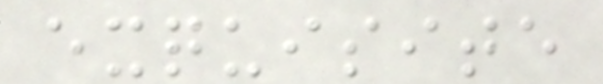exquisite
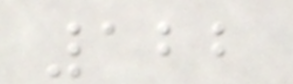122
